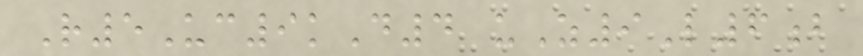R5Uc9kD4 uZ9L6b
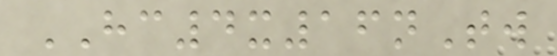HC4x16nTw
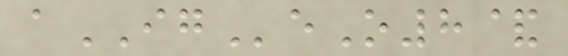aIGeO8&
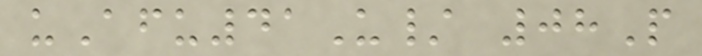uAfu41U/ 08P
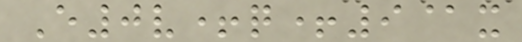E0v+q+9@x
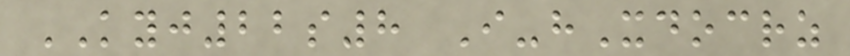KYJ22s8 I-hXdocrz
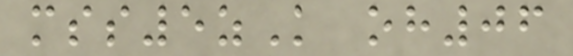mss5zK oh06
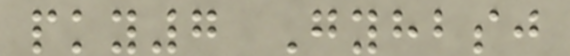pky7 Gyhbsj
